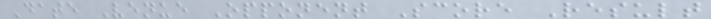Date Venue Opponent Score Result
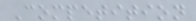Competition
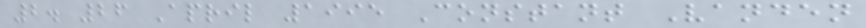2. 26 April 1995 Constant Vanden
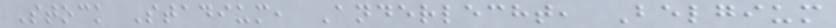Stock Stadium, Anderlecht, Belgium
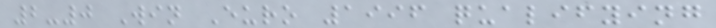2-0 Win Euro 1996 qualifying
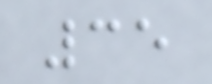35
